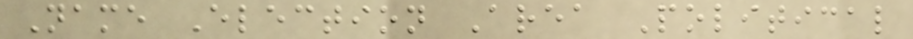Name Election Area Political
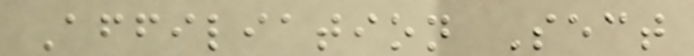Affiliation Sect
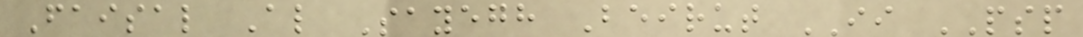Faisal Al Sayegh Beirut II PSP
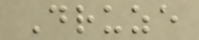Druze
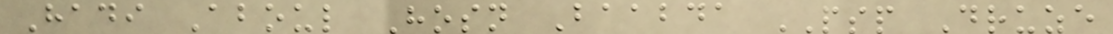Hadi Aboul Hosn Baabda PSP Druze
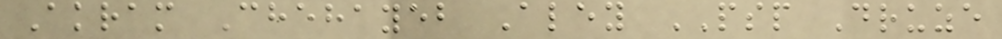Akram Chehayeb Aley PSP Druze
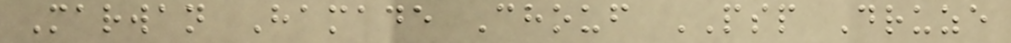Marwan Hamade Chouf PSP Druze
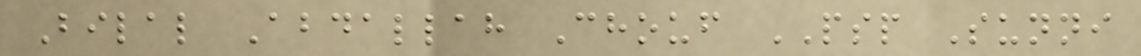Bilal Abdallah Chouf PSP Sunni
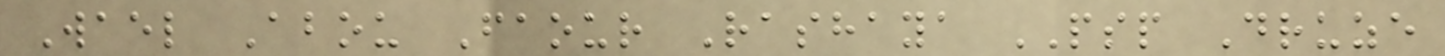Wael Abou Faour Rashaya PSP Druze
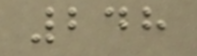248
